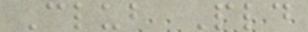Club Pld
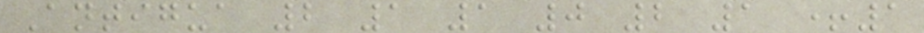Antigua 2 1 1 0 2 1 +1
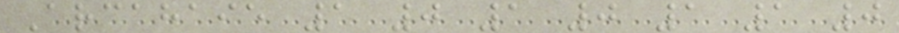Arcahaie 1 0 1 0 1 1 0
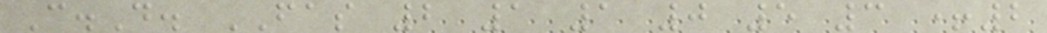C.D. FAS 2 1 1 0 5 3 +2
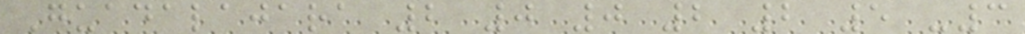Guadalajara 2 0 0 2 2 5 -3
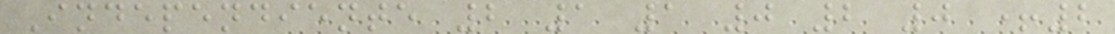Independiente 2 1 1 0 2 0 +2
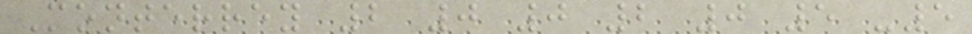Monterrey 2 0 0 2 0 5 -5
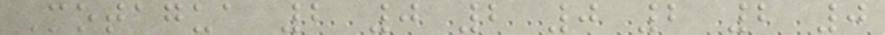Motagua 2 0 2 0 2 2 0
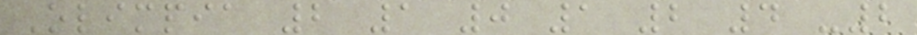Olimpia 2 1 0 1 2 4 -2
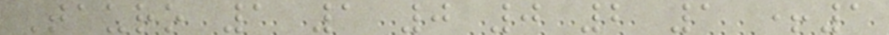Tauro 1 1 0 0 2 1 +1
